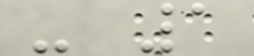- 1
